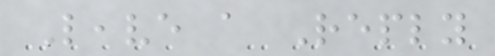Leave a Reply
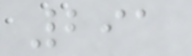291
